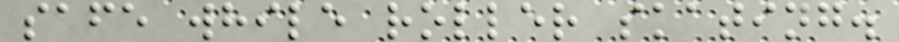safe while roller skating.
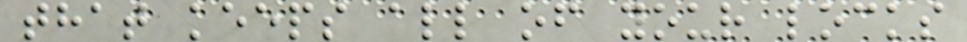that keeps all of your locks
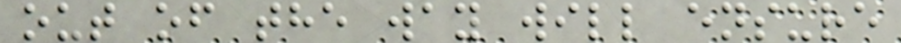out of the way will ensure
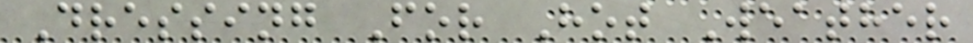Dressing For Hot Weather
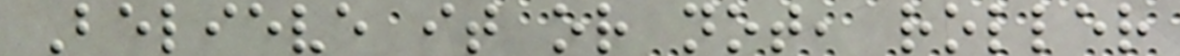Believe it or not, roller
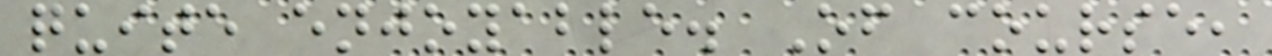quite enjoyable. Of course,
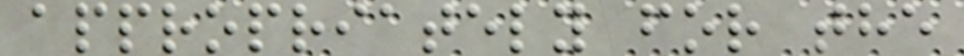appropriately for the
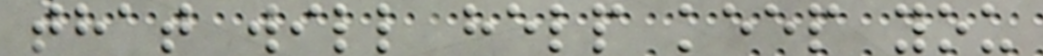that will help keep you
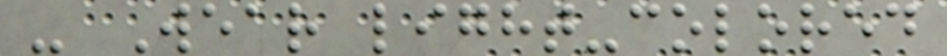- Wear light-colored
